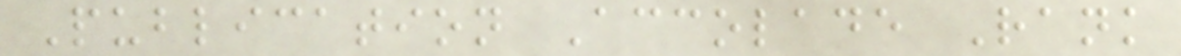Publication Accolade Rank
